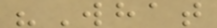"What
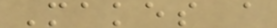Makes a
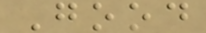Good
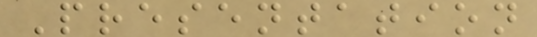Presentation
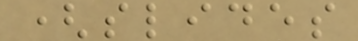(slides
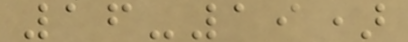16-19)
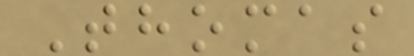Thomas
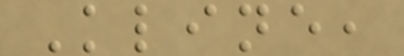Kline,
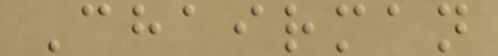Chairman
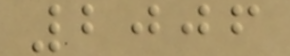2006
